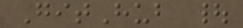GitHub |
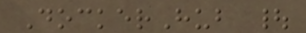DockerHub |
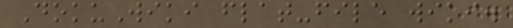DokuWiki flat-file wiki.
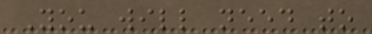You will need to
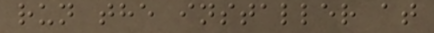run the installer at
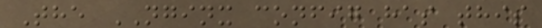The NGINX config has this
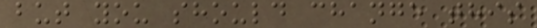but you should change this
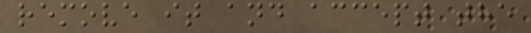remove it and accept the
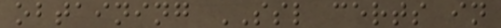obtaining SSL certs in
